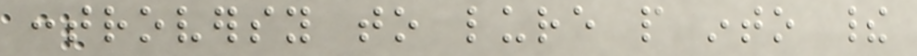controversy to lure people into their
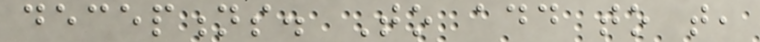deceptions. To add to that,
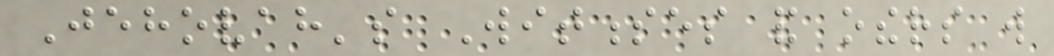Jehovah's Witnesses and others will
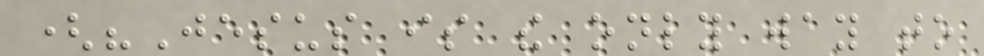("Jesus is the only way to
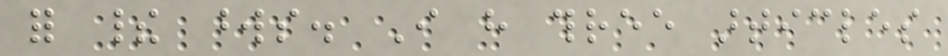for their words. I have three articles
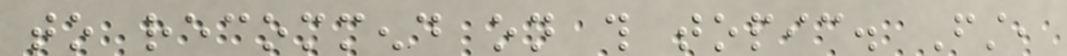to recommend on this topic. First,
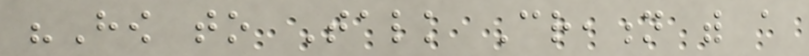"How to Talk Creation with a
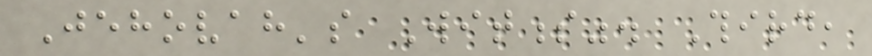Jehovah's Witness". Third,
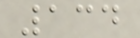134
